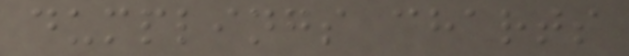dumplings charts
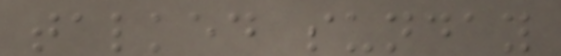talked sunday
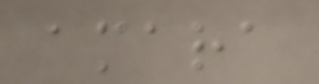amara
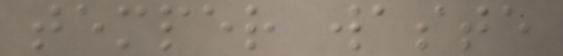temper waste
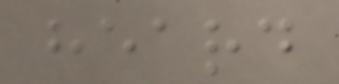heard
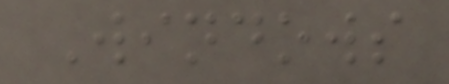Windows
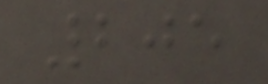205
